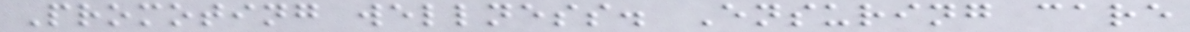Promoting wellness. Ensuring care
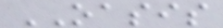OASIS
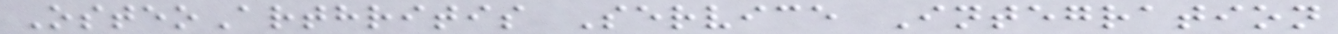OsteoArthritis Service Integration
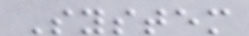System
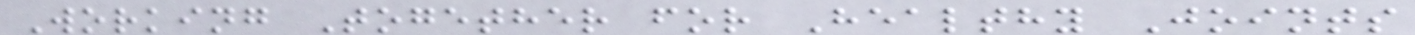Working Together for Healthy Joints
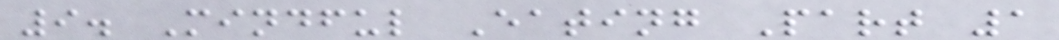9. Mindful Eating Part 1
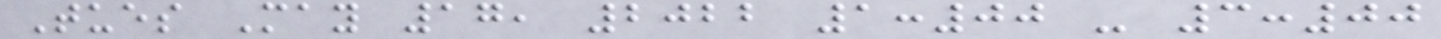Tues May 17, 2022 1:00 - 3:00
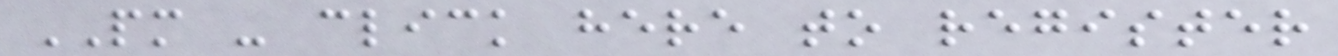PM - click here to register
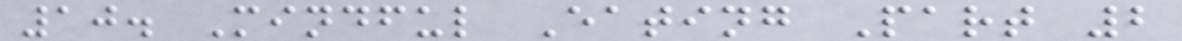10. Mindful Eating Part 2
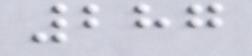287
